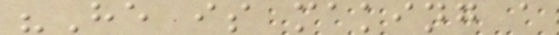"He is making a
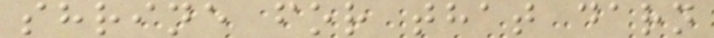shrine for that darn
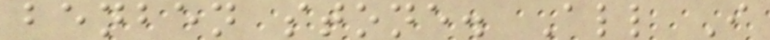benben stone. All I
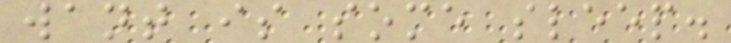want is some sleep.
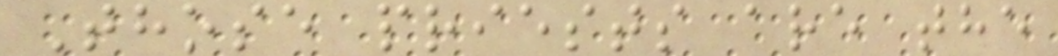Those priests are the
